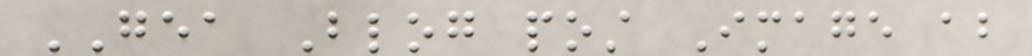GEA Blog post Image about
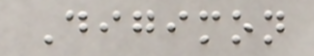Digimon
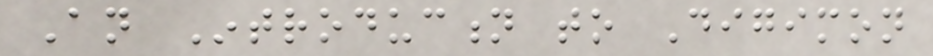An Introduction to Digimon
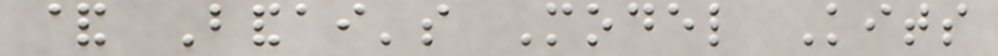& Bandai's Model Kits
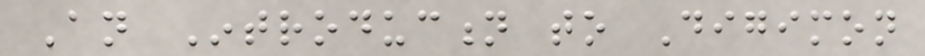An Introduction to Digimon
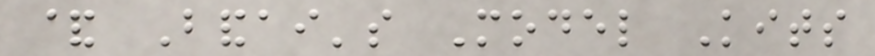& Bandai's Model Kits
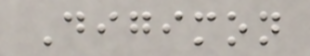Digimon
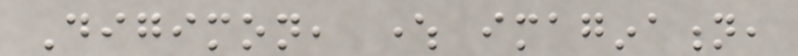Digimon, where imagination,
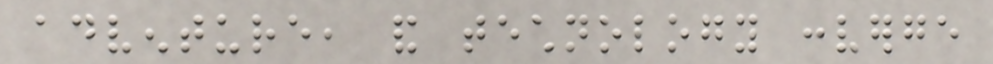adventure, and technology converge
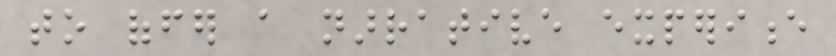to offer a narrative experience
